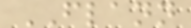FLANN
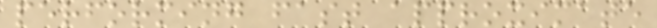performing fast approximate
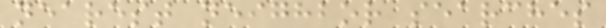nearest neighbor searches
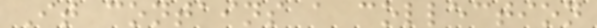It contains a collection
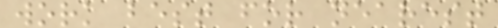work best for nearest
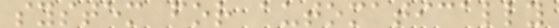system for automatically
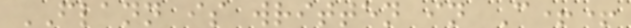FLANN is written in C++
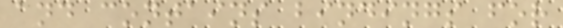and contains bindings for
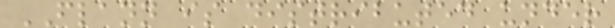FLANN is distributed under
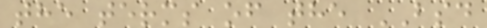the terms of the BSD
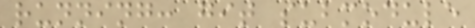running: git submodule
